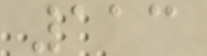113
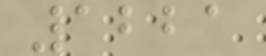1221
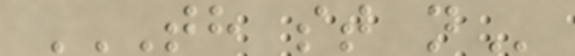TH ST N
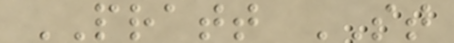PRATT ST
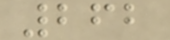262
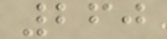260
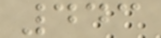443
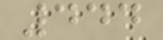444
